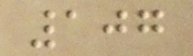107
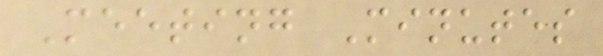Meeting Minutes
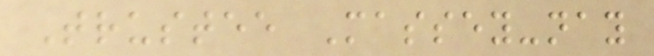Trustee Massey-nay
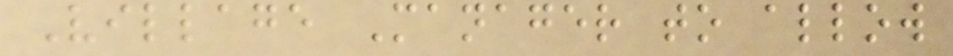Village Manager to allow
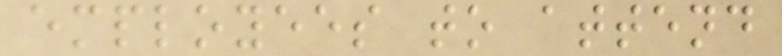employees to attend
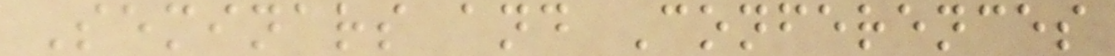Seminars and Conferences
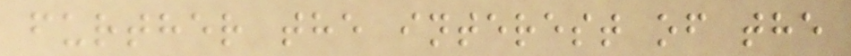further the interest of the
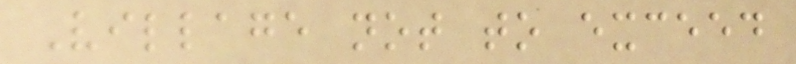Village not to exceed
